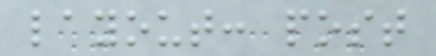layout: post
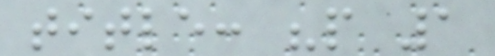title: "p 1
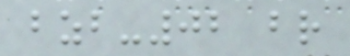bzb-02 br
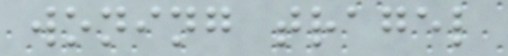woning tragel
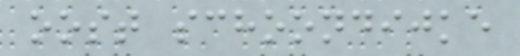oost schoondijke
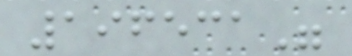196531"
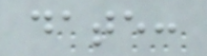date:
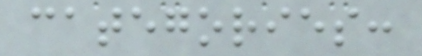categories:
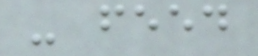- feed
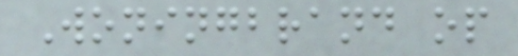Woningbrand op
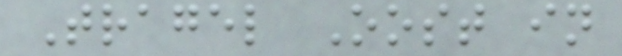Tragel Oost in
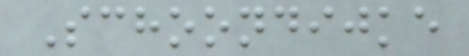Schoondijke
